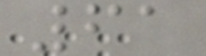61
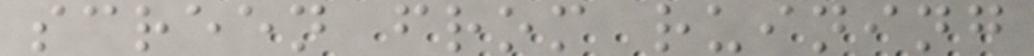screen from ruining
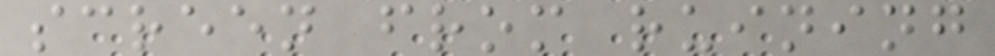screen from ruining
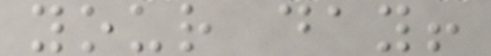your day!
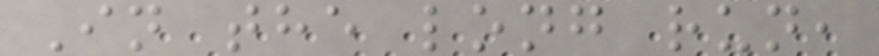In the long run,
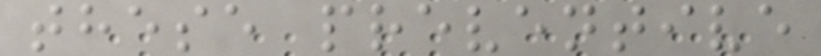these preventive
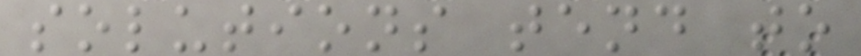solutions tend to
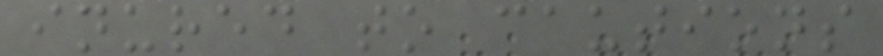inured to cautions
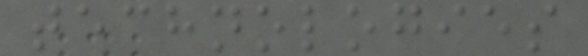technologies
